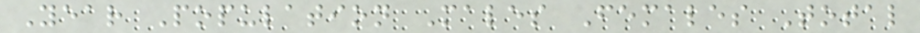Year Population Males Females Total
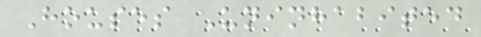Houses Uninhabited
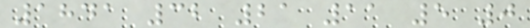1841 32 21 11 5 0
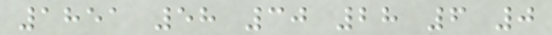1851 58 30 28 6 0
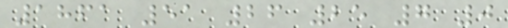1861 51 26 25 7 0
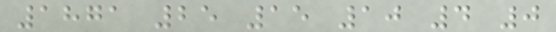1871 25 15 10 4 0
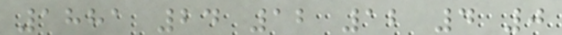1881 24 12 12 4 0
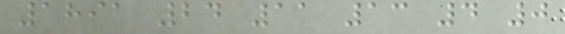1891 24 11 13 4 0
